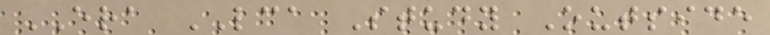ERA LCA Study Outside
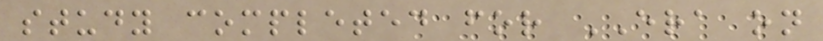study completed for ERA on
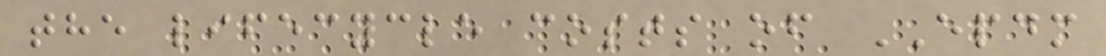the lifecycle costs of EPDM
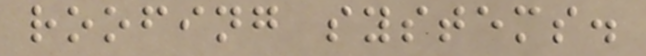roofing systems.
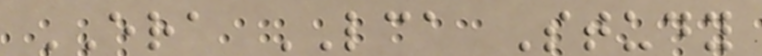ERA LCA Study
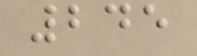245
